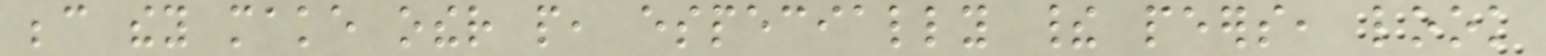because they make other people, especially their peers, look
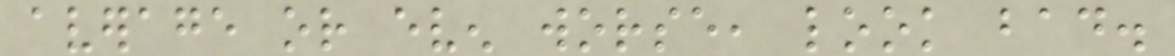average or even worse, look bad.
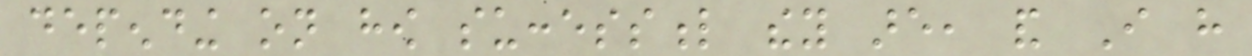depending on how successful they are, and I have
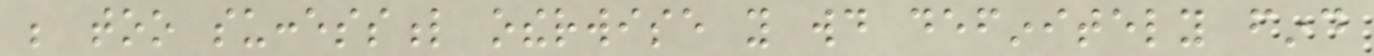be too successful otherwise you would definitely find
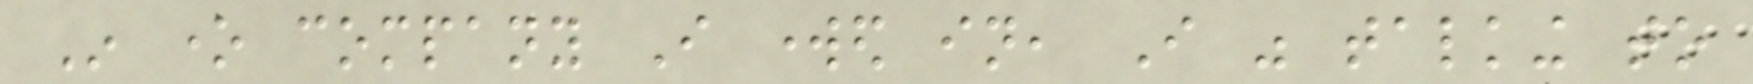In one company I worked in, I was talking to
